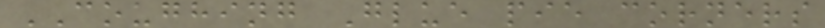COUGHING Glue pie corners
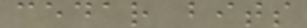cedar bits
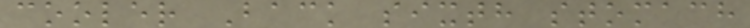cooler Back sixth stomach
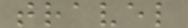travel
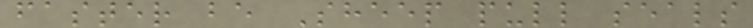faster be Sheep pull seals
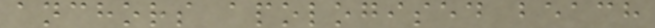anchors apologised beach
